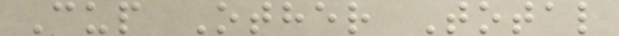Cup Other Total
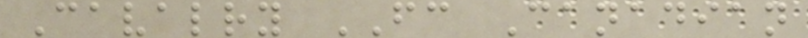Cavalry FC Canadian
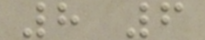8 6
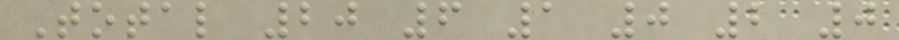Total 20 6 1 0 2 0
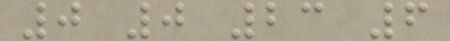0 0 23 6
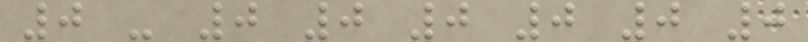0 - 0 0 0 0 0 0
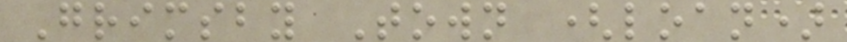Grimsby Town (loan)
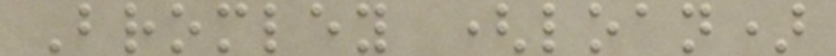Bromley (loan)
